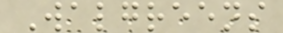Walgreens
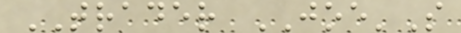TRADER JOE'S
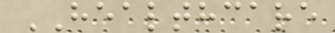HEALTHCARE
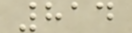814
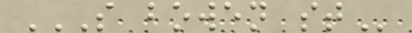S BOWEN ST
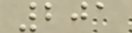201
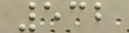532
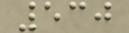530
